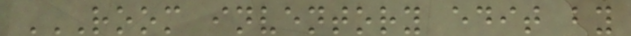ROOM INVENTORY EDIT BY
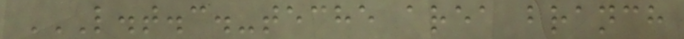L.T.C.-TECHE AREA BRANCH
